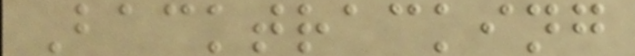Backtracking
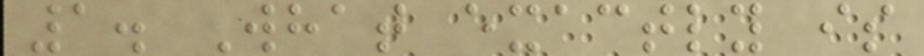1. What exactly is
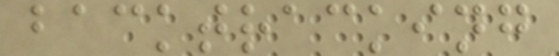backtracking
